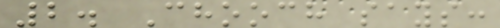2. Chooch says:
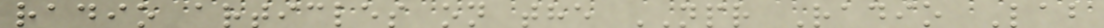radio articles on the NPR Radio Lab
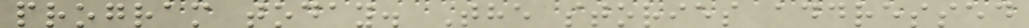program today. The stories addressed
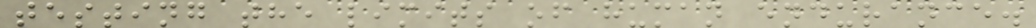testing the limits of human endurance.
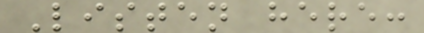Listen here:
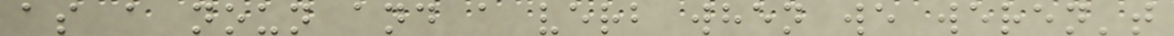as a noun and a verb when we weren't
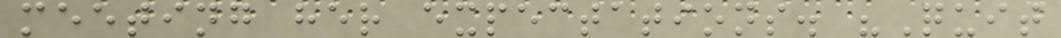meeting her expectations. "Quit
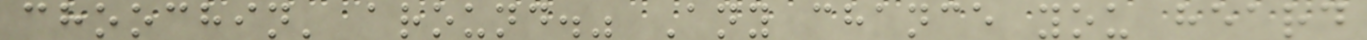choochin' around." Any chance you heard
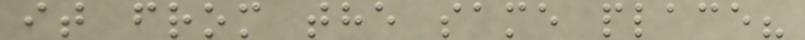it from the same place?
